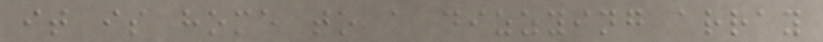it is home to a dizzying array
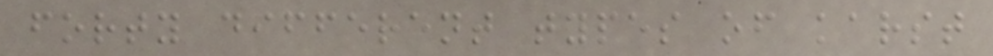forty different types of karst
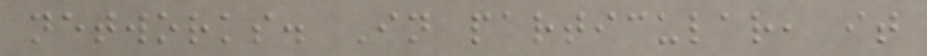networks. In particular, it
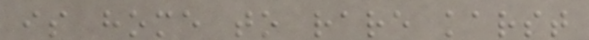is home to rare karst
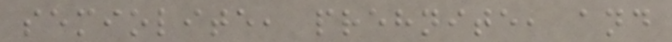semiolite, prehnite, and
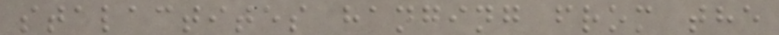stalactites hanging from the
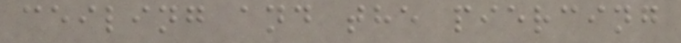ceiling and the piercing
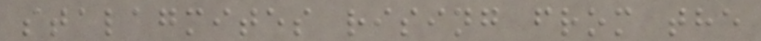stalagmites rising from the
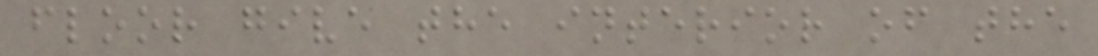floor give the interior of the
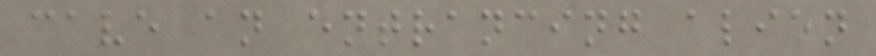cave an entrancing alien
